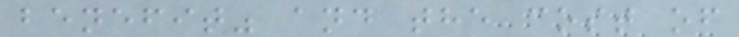benefit" and the cost of
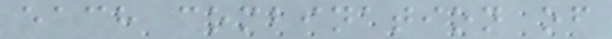each combination of
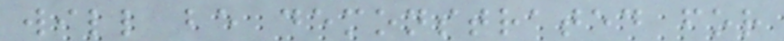will be demonstrated for
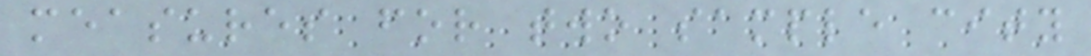measures for two sample city
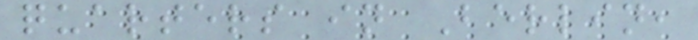quarters in Berlin,
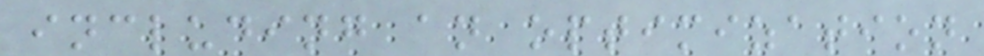including an optimization
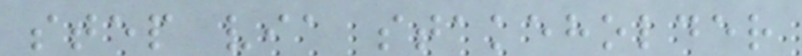step via stakeholder
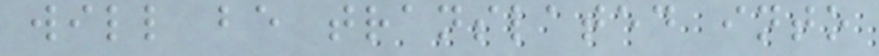will be translated into
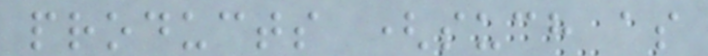products (such as
